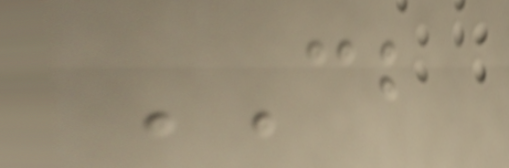CB
